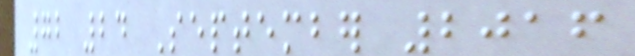72 24 September 2016
